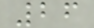26
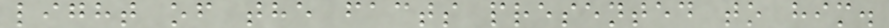light of the facts presented to him.
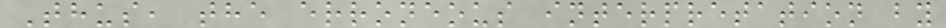Thus, the erroneous interpretation by
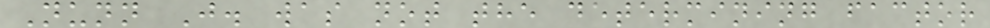Nunn J. was not the determining factor
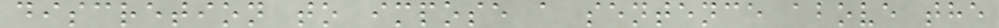discretion to impose a sentence above the
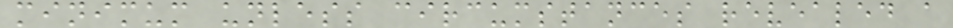minimum unless circumstances revealed a
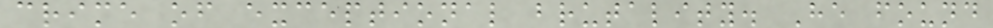crime of exceptional brutality. He found
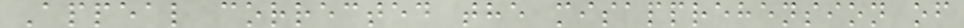Appeal corrected the misapprehension of
